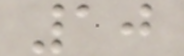10
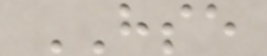HSE
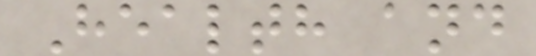Health and
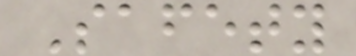Safety
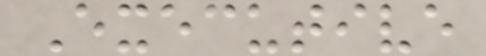Executive
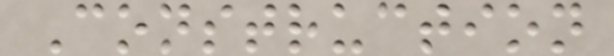Construction
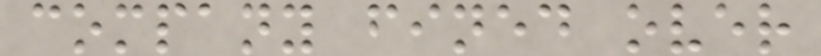company fined over
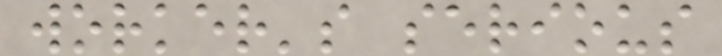worker's serious
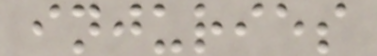injuries
